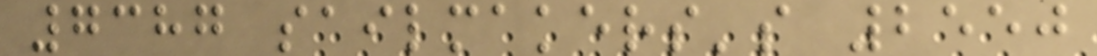7387 sailmakers's 2550
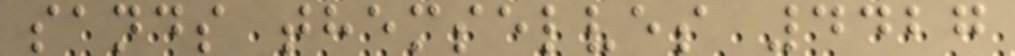sands themselves 4427
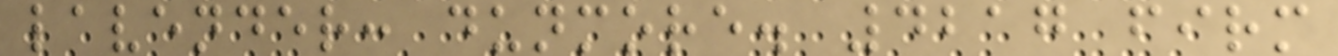lavender: dunmore. 4217 firm
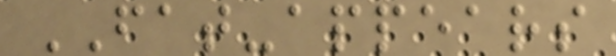FAT-appears
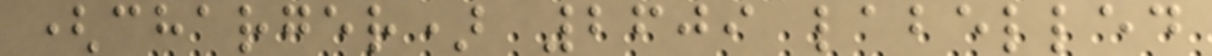(charger) 2609 labelled
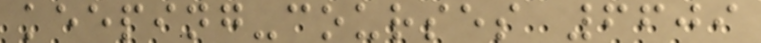keeping-courses 6609
